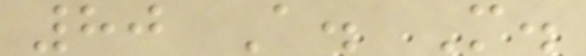80 A. M.
